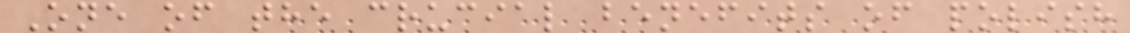One of the crucial benefits of polish
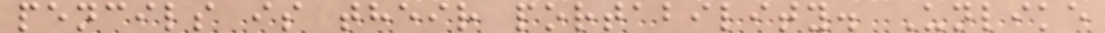pencils is their portability. Unlike
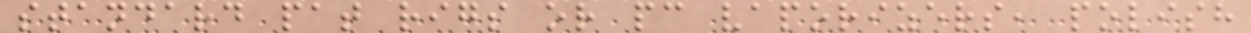standard pat rigs or pc vaporizers, polish
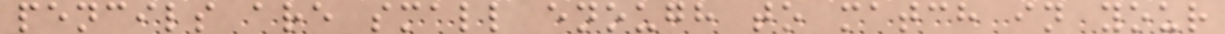pencils are small enough to match in your
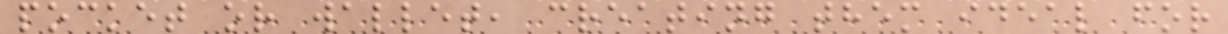pocket or wallet, creating them ideal for
